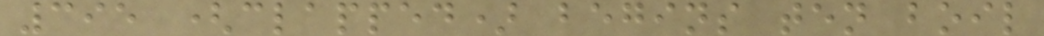395 (clapped) begins ten boil
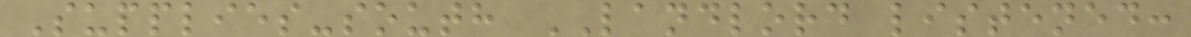Supplies-south LANDLORD listened:
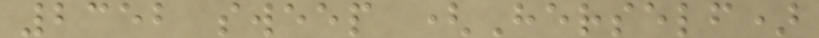2352 sweep (Herself)
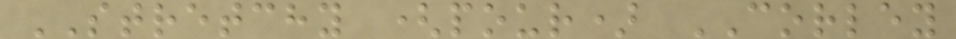STRETCHY (pour) CORLEY
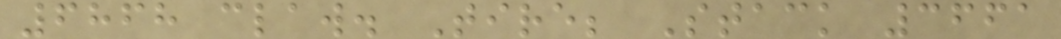6868 claw. Tire; Stack 3661
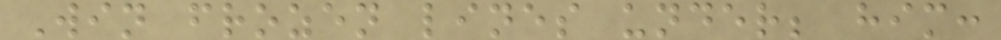Win frozen lines under; him:
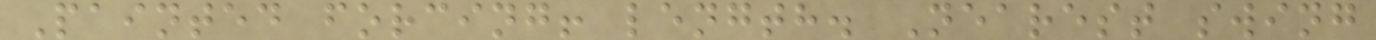Painted forcing! length. Nearest swing
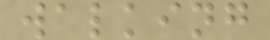walking
